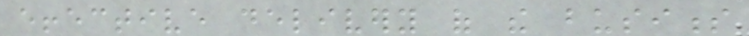effective delivery of the business
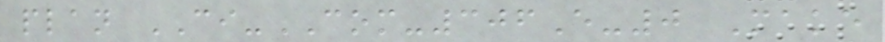plan CI-COM-306E-0 Make
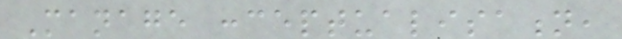Manage conceptualisation,
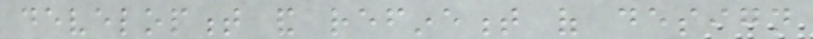development and refinement of design
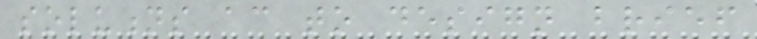solutions according to design brief
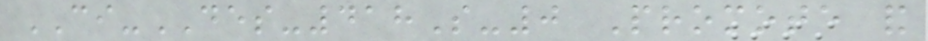CI-DES-418S-0 Promote and
